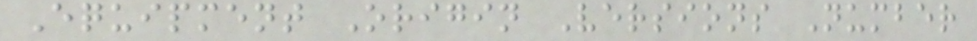Equipment Origin Versions Number
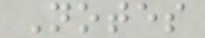Notes
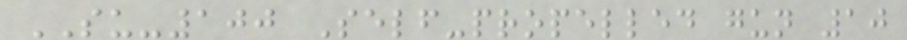SU-100 Self-propelled gun 10
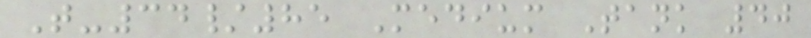T-34/85 Medium Tank 40
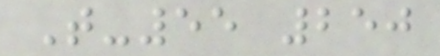T-55 250
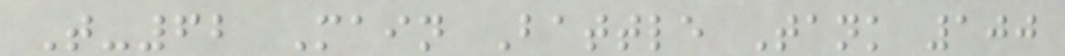T-62 Main Battle Tank 100
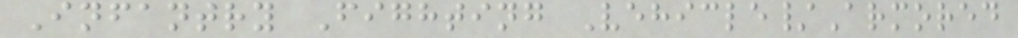Infantry Fighting Vehicle/Armored
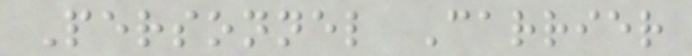Personnel Carrier
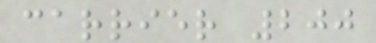carrier 200
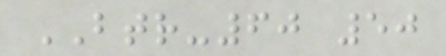BTR-60 50
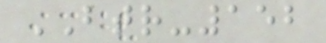BTR-152
